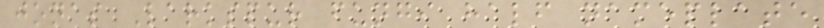jonas Larkspur fungi half nameplate
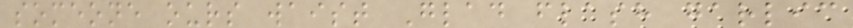someone ours waist Glad flash garlic
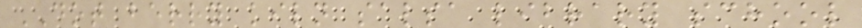DOT berry kiln salsa library school
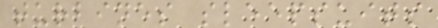turbines sleepsuits
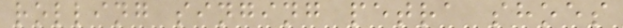rolling singing petra shoes
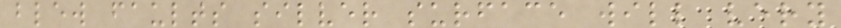blew faults silver surface will very
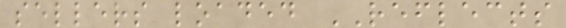sellers loaded REFLECTS
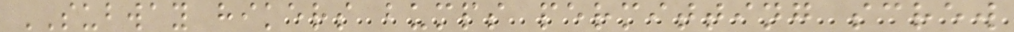SUBWAY hikers bumps permitting screw
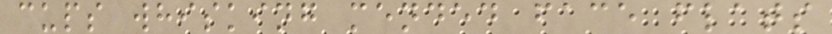cups whisking mended face flats
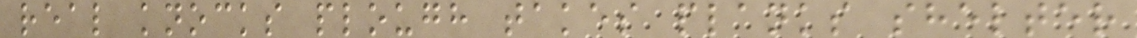real knocks plough takes planks shelter
